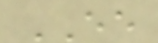EE
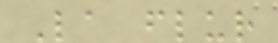La flur
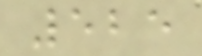525
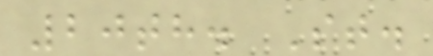20th. St.
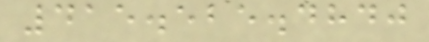415.525.4840
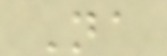Na
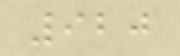920
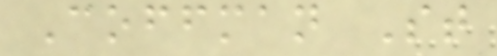Coffman St
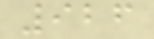926
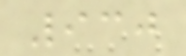930
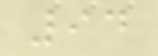94
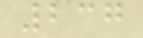237
